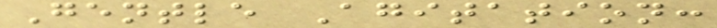Gentle Agitation:
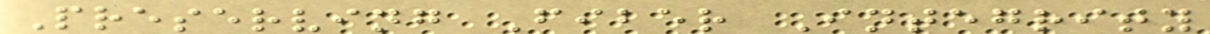Preserving Fiber Integrity
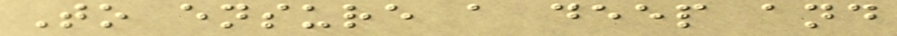To ensure a deep and
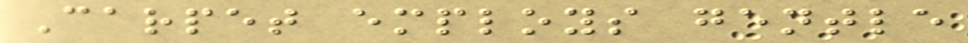Carpet employs gentle
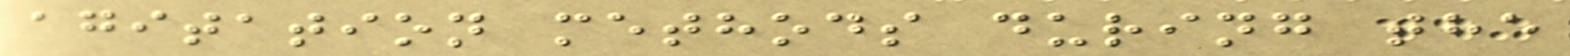agitation methods during the
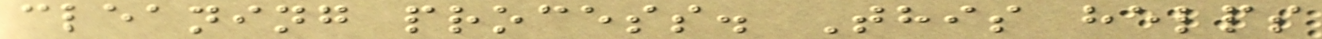cleaning process. This helps
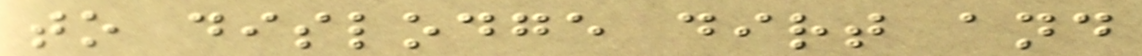to dislodge dirt and
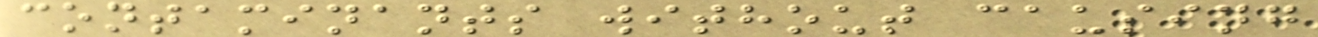contaminants without causing
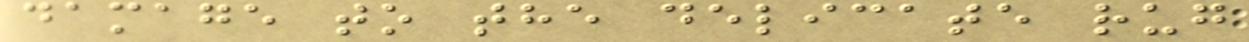damage to the delicate rug
